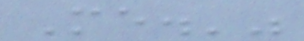Me.'"
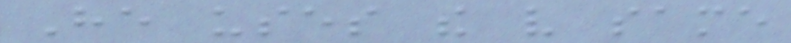He uses the very same
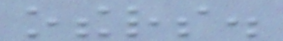others.
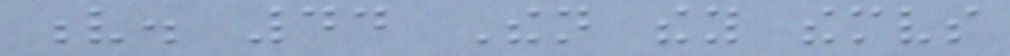v. 44 Then they themselves
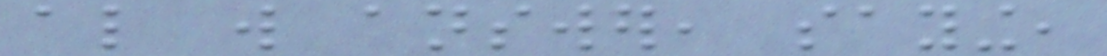also will answer, saying,
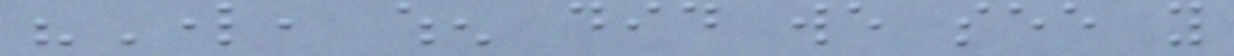"Lord, when did we see you
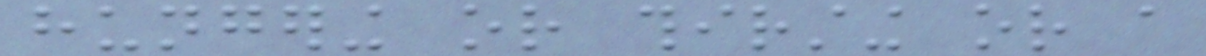hungering or thirsting or a
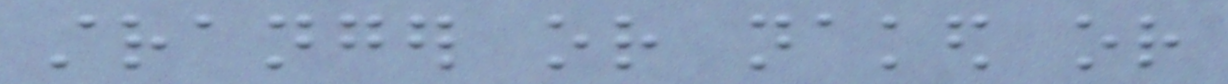stranger or naked or
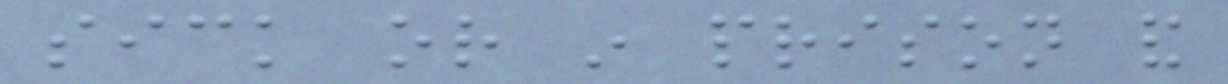sick or in prison and
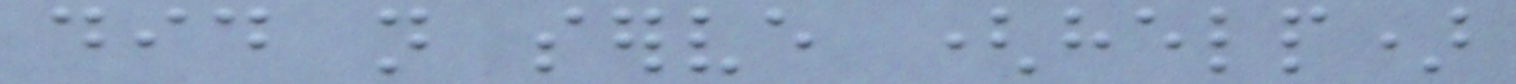did not serve (help)
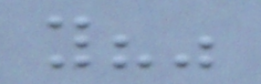you?"
